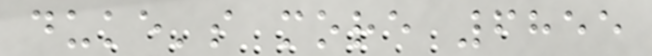duke's more 6855
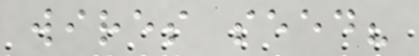wires seed?
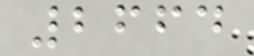2664
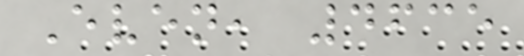Even, 4635
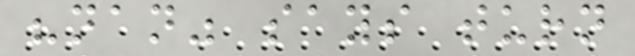"nan" says turn
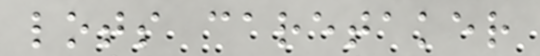lots caretaker
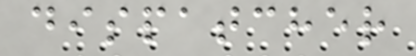dispatcher
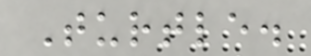Turtle.
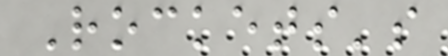Rockets's
